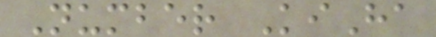Number KiHa
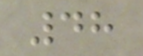48
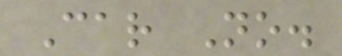Car No.
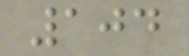104
